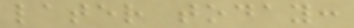later today:
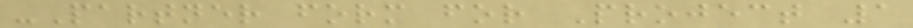-Partner form for Project 1
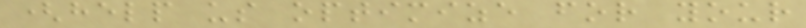(help us optimize for your
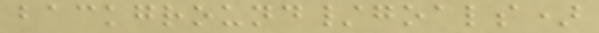background/goals)
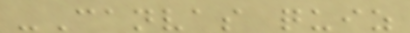-Canvas quiz
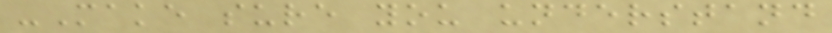-Make sure you understand
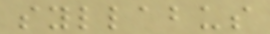syllabus
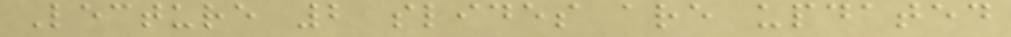Lecture 2 slides are updated
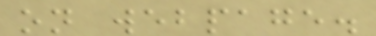on webpage.
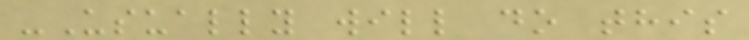-Usually will do this
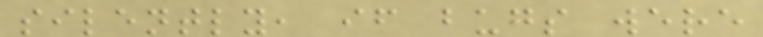silently, if bugs were
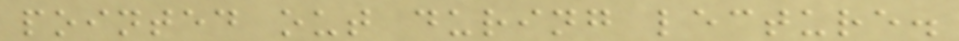pointed out during lecture.
